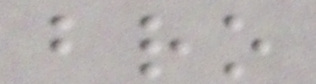bro
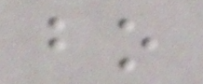bo
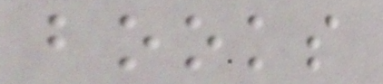books
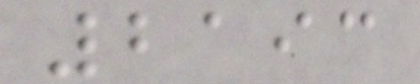2193
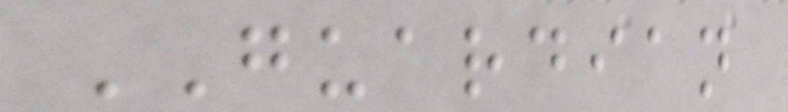GUARDIAN
